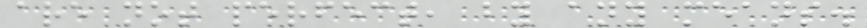are not perfect, by any means.
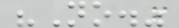"No."
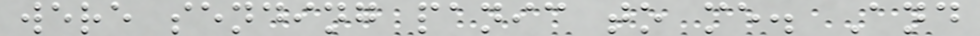were sending panic to me. And
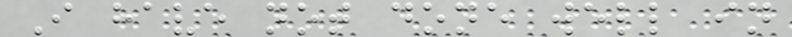I have not done well in
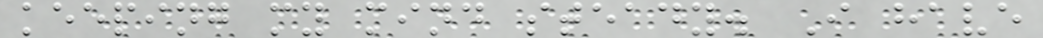keeping my mind steady. I have
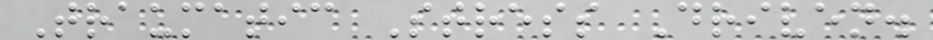Traumatic Stress Driven.
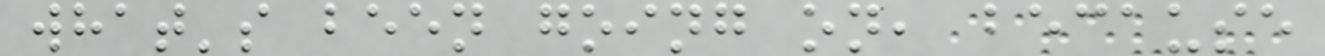what's been going on, because
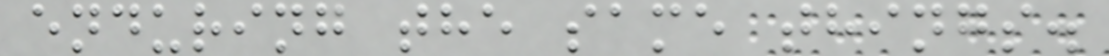enduring the same things.
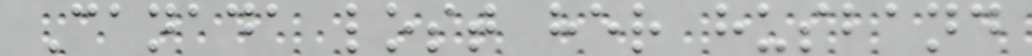Canada lost her husband
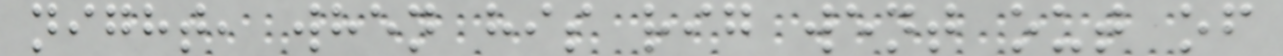night, when his rig went out of
